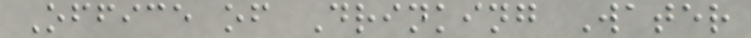Office of Drinking Water
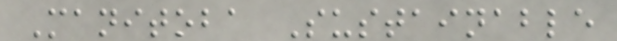Manitoba Sustainable
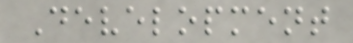Development
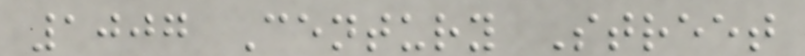1007 Century Street
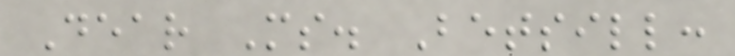Dear Ms. Betsill:
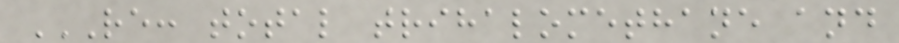RE: TOTAL TRIHALOMETHANE AND
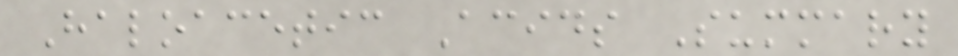Haloacetic Acids Summary
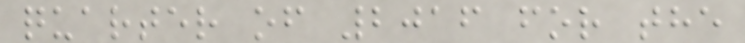quarter of 2016 for the
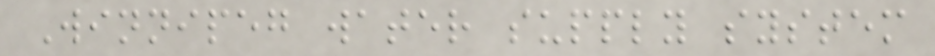Winnipeg water supply system
